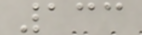133
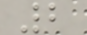2
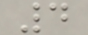4
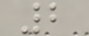2
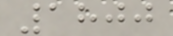1800
